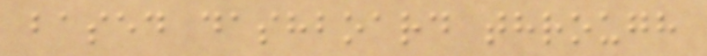based dashboard through
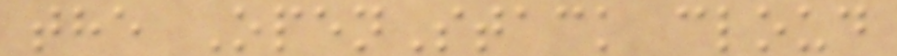the OpenStack cloud
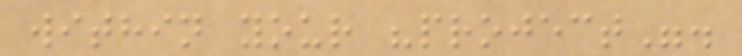within your "project".
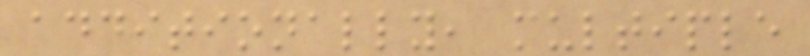additionally, multiple
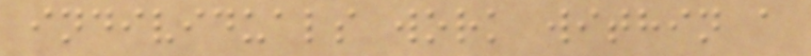individuals work within a
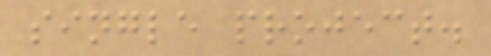single project.
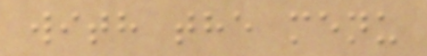with the menu
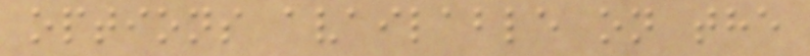options available on the
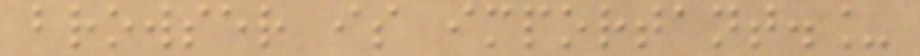browser is important._
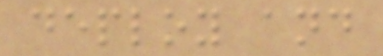deploy and
